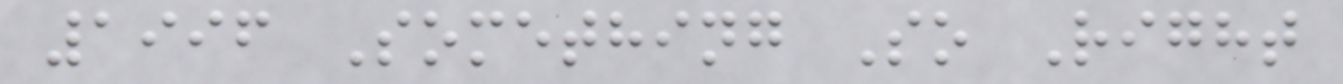1996 Something So Right
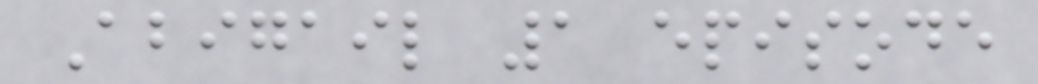Abigail 1 episode
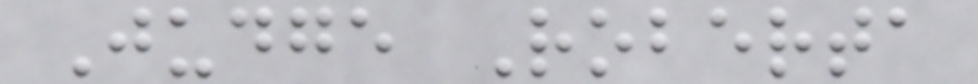Judge Roberta
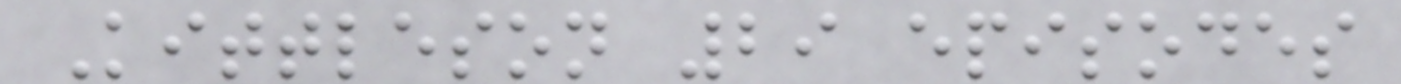Kittleson 29 episodes
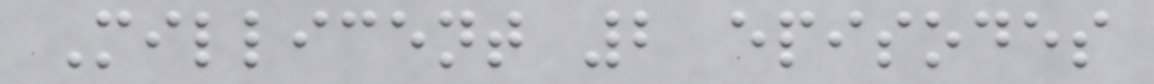Millicent 2 episodes
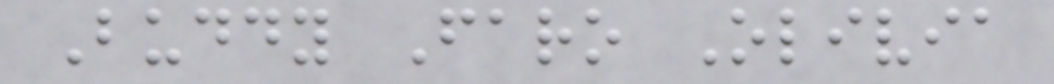Buddy Faro Olivia
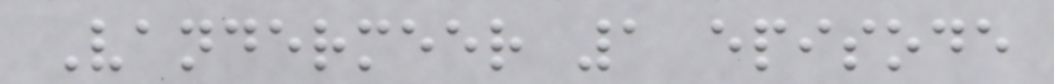Vandermeer 1 episode
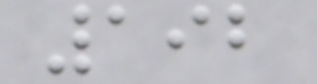192
